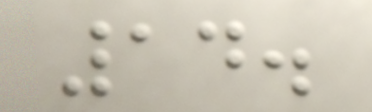14.
